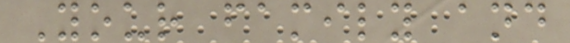Your family and
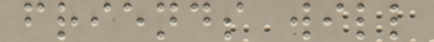friends will
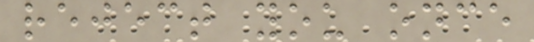reject you once
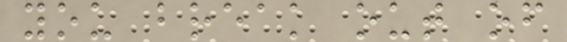you break out of
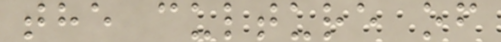the culture of
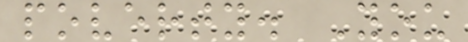poverty. You
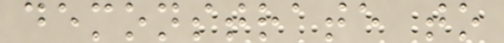demonstrate to
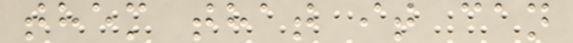them that it can
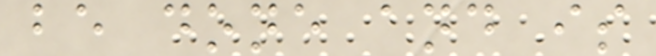be done and is
